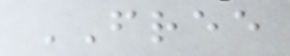FREE
